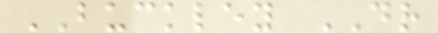BUCKLEY DR
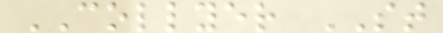COLLYER ST
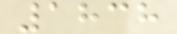1838
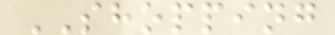SHOPPING
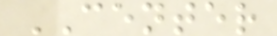CENTER
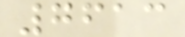7613
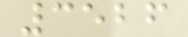3526
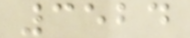3524
